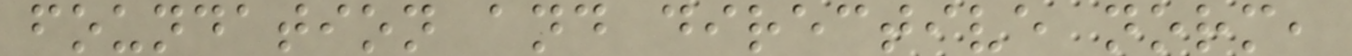foundation and directive norm,
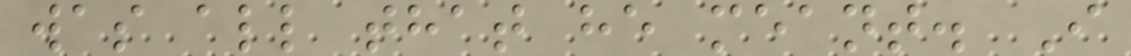was all that he meant. I
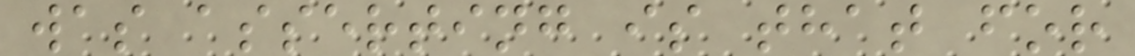was asserting is that for
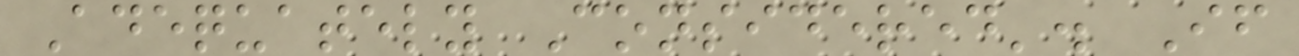Adequately Considered'. If
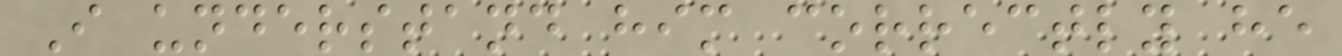I understand him correctly he
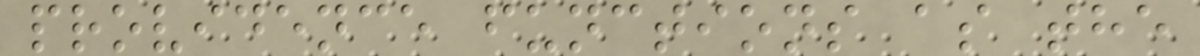providence functions as the
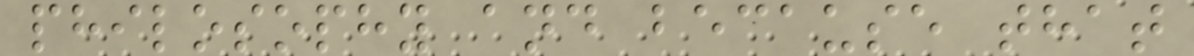philosophy and because that
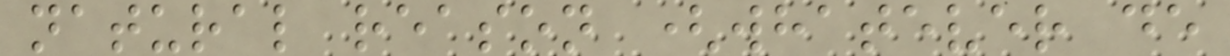natural reason (whatever de
